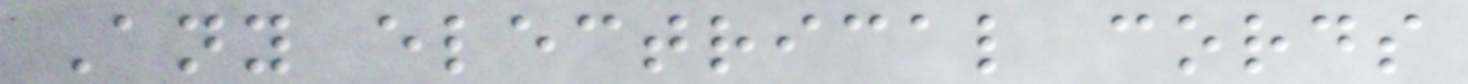Any electrical cords
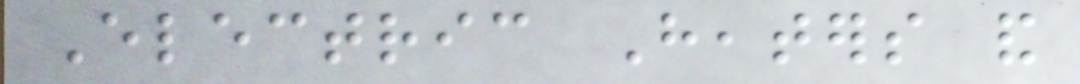Electric Heaters and
